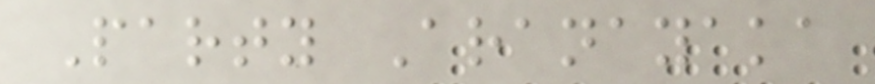Party Aranayaka
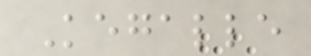Kegalle
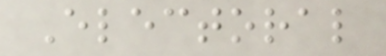Electoral
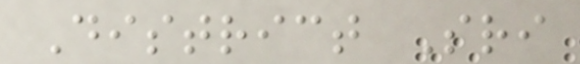District Sri
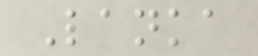Lanka
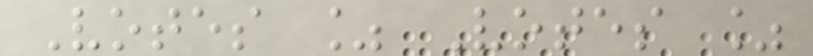Votes % Votes %
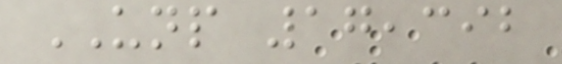UNP 17,392
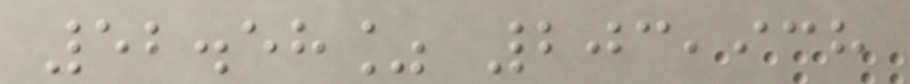52.58% 203,938
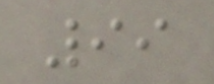99
